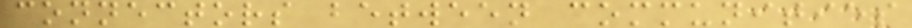connectors between communities
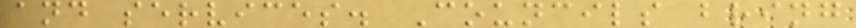and services. Councils bring
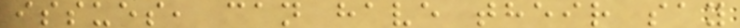issues, can have their say
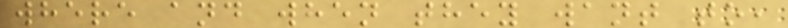where and when they want to,
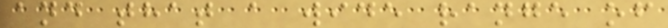and that a wide range of
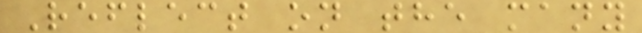Reflect on the many
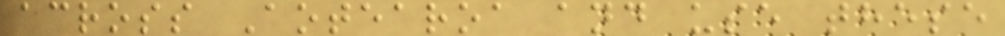across Aotearoa and use these
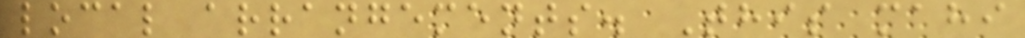local arrangements. This mahi
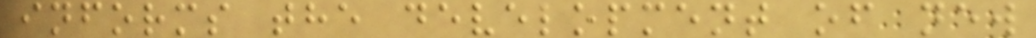informs the development of new
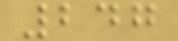247
